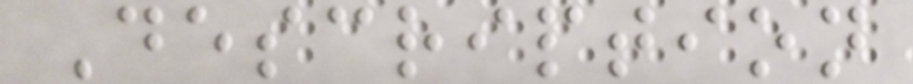Description
